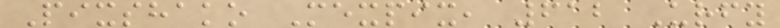Pixshako Mexpix, 612 Urfy
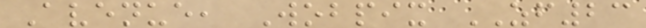Avenue, Wobpix ZF23
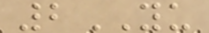2YU
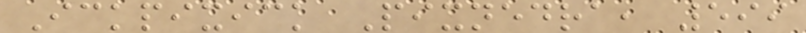Ickpixick Pixnedra, 599
